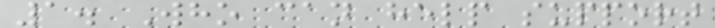1. Who can help support
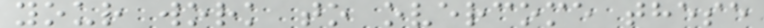your work to overcome these
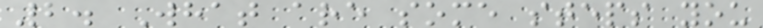2. What are some steps you
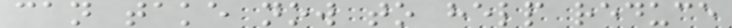can take now to help reduce
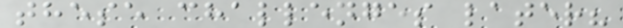these challenges later?
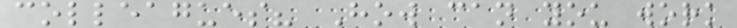colleagues? How can you work
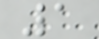1
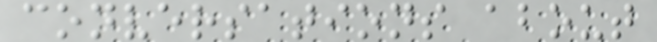conversations about
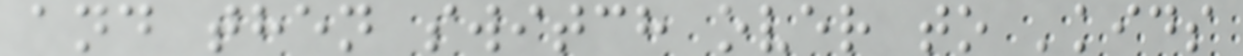and then switch over to 'kids
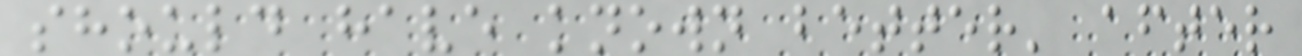should have known better' after
